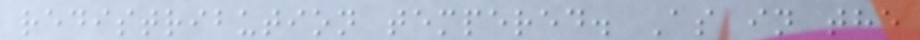redistribution tempered. As in the
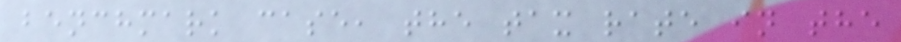benchmark case, the tax rate in the
